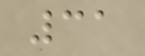31
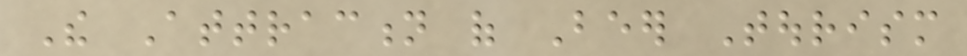The Attraction of Beer Tourism
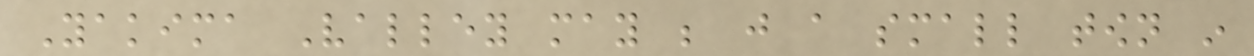Yakima Valley may be just a small town in
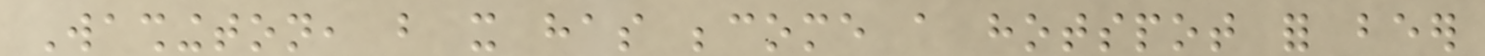Washington, but it has become a hotspot for beer
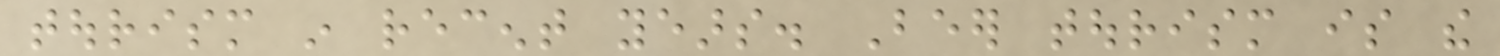tourism in recent years. Beer tourism is the
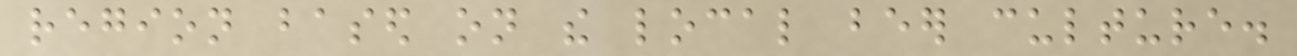region based on the local beer culture.
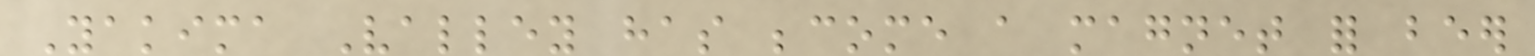Yakima Valley has become a magnet for beer
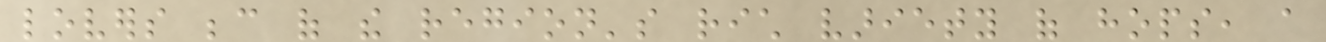lovers because of the region's rich variety of hops, a
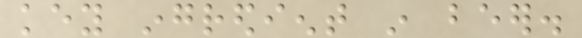key ingredient in beer.
